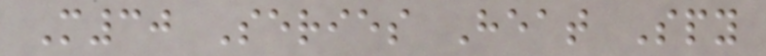M30 Series Heat Spy
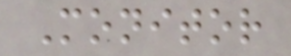Monitor
